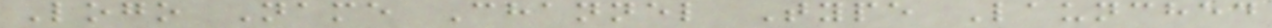Logo Name Channel Type Launched
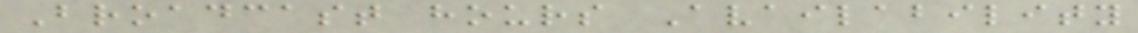Broadcast hours Availability
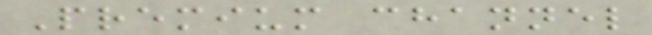Premium channel
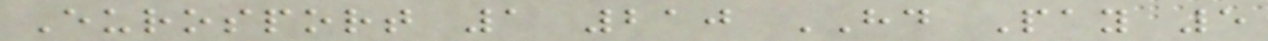Eurosport 1 210 HD Pay 5
